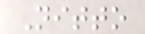Nitto
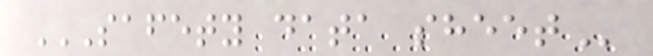SAFETY DATA SHEET
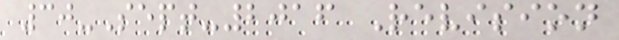30-Sept-2016 Revision
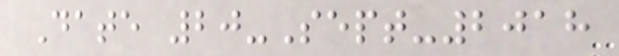Date 20-Sept-2018
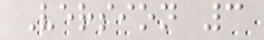Version 3
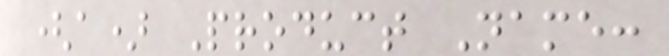(a) Product Name:
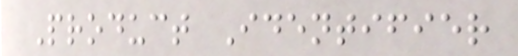Product Identifier
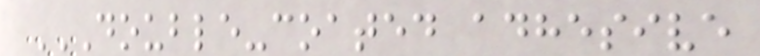DOUBLE-COATED ADHESIVE
